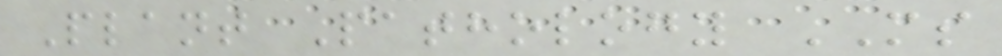Plant Pathology MS
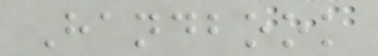Handbook
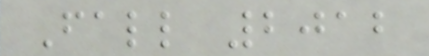Fall 2012
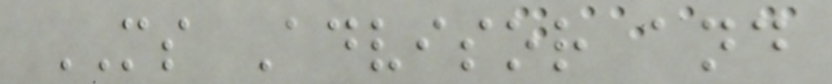MS Advisor and
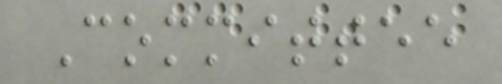Committee
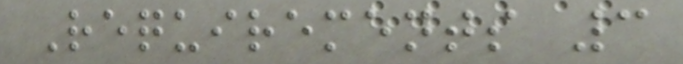Requirements 3
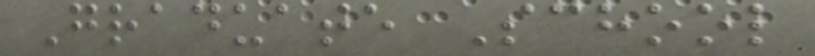Graduate School
